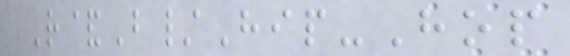R&B/Hip-Hop
